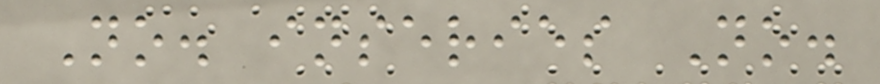No. inseries No.
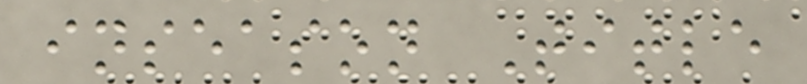inseason Title
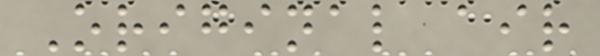Original air
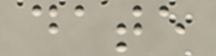date
